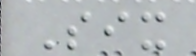Six
